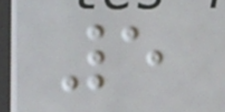5
